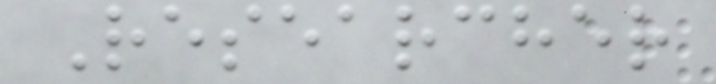Researcher
